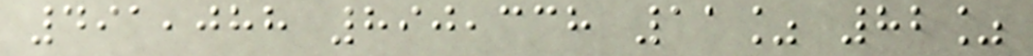491,088 890,338 11% 82%
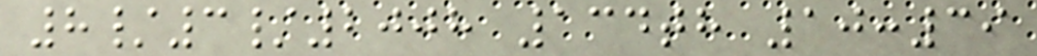8/3/2008 134th 10:39
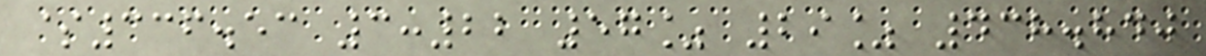$336.53 3:22 57% 29% 438.840
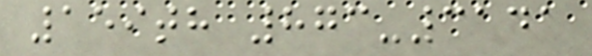159th 873-3141
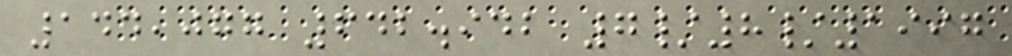144,077 642.942 7/8/1997
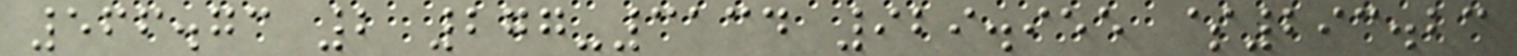566.73 2 277-3134 929.955 $293.23
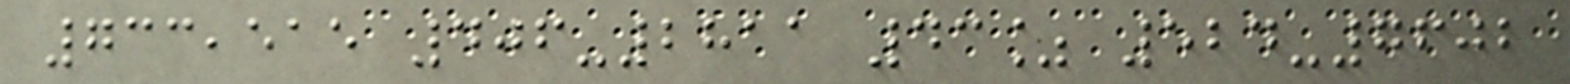733,515 406-2811 43% 524-7602
